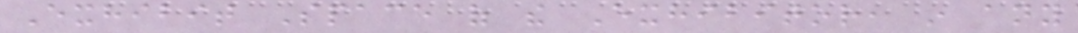Exhibit Space of the Exhibitor, in any
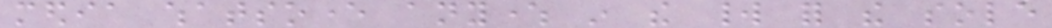media whatsoever anywhere in the world for the sole
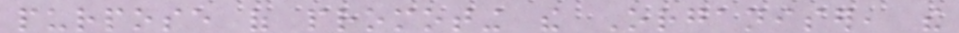purpose of promoting the Organiser, the
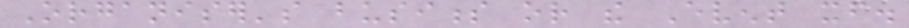Organiser's business or the Event itself.
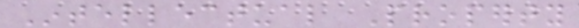Intellectual Property
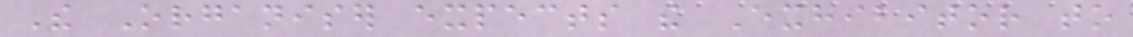The Organiser expects the Exhibitor to
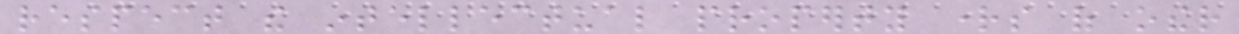respect the intellectual property rights of other
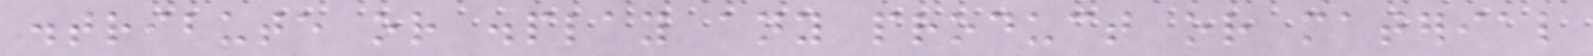distribute or display any product or material
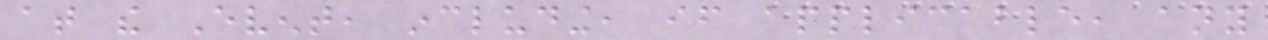at the Event, including, if applicable, any
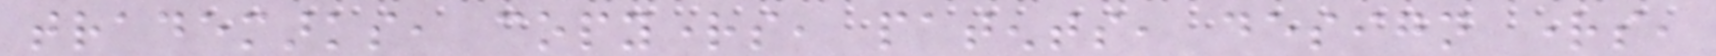trademarks, copyrights, patents, design rights,
